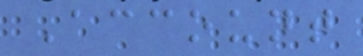Account
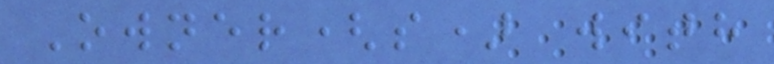Owner(s) with
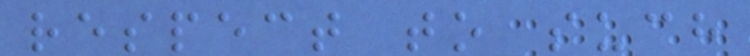respect to such
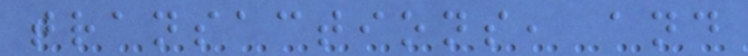transactions, and
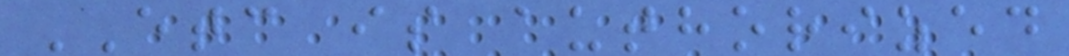ETC is authorized
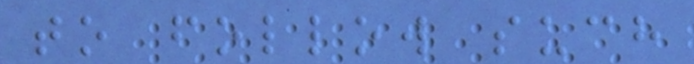to follow such
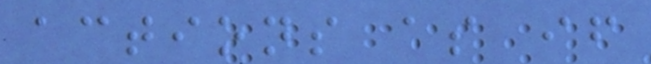actions as if
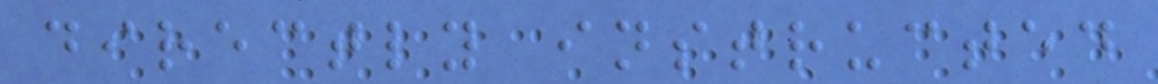directly instructed
